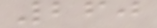260
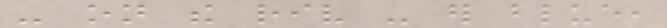- on the riv - er blue,
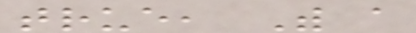true, With a
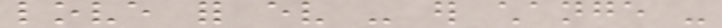love for ev - er change -
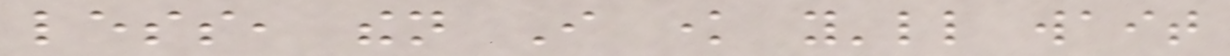less, then I know you'll wait
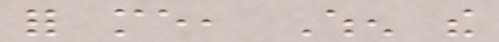for me, When the
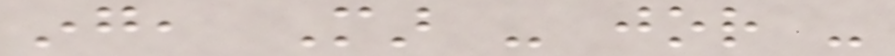ing, Mar - jor -
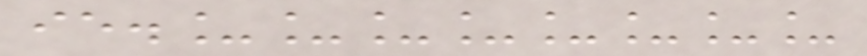ie.________
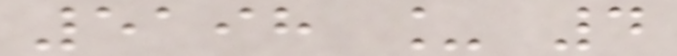5198 _ 4
